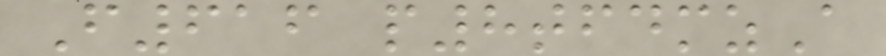F616 p8tfdmzA
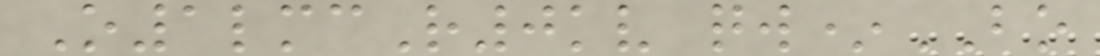O1lmcR0kv qw*BO
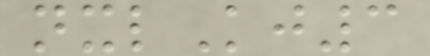nxlKj3
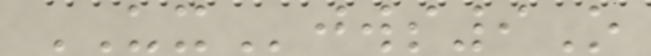UXjws9O
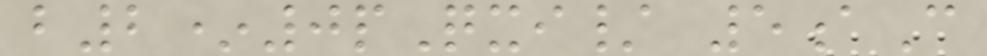b2*0pQxi/ 5aC
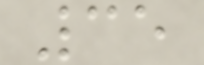35
